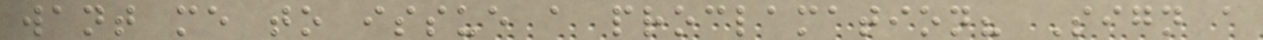want me to issue a proclamation? Sign a
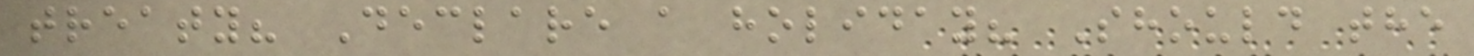treaty? Declare a holiday? Should the
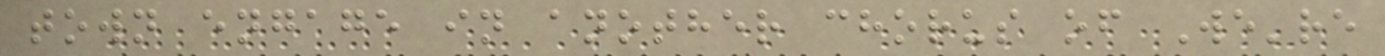town engage in another chorus of We're
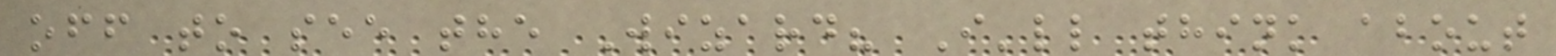off to see the Wizard? I'll think about
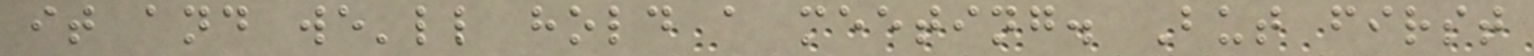it and we'll hold a meeting. But first
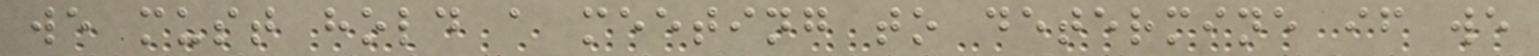we must hold a meeting to determine if we
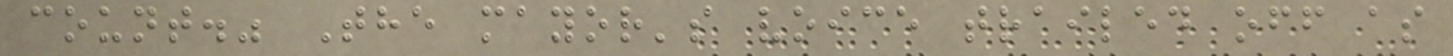count." The mayor's voice trailed off as
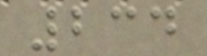234
